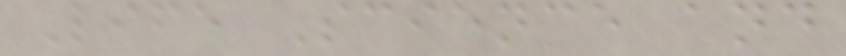Life Science and
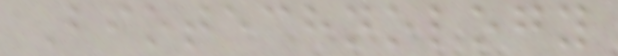Biotechnology
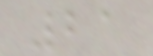21
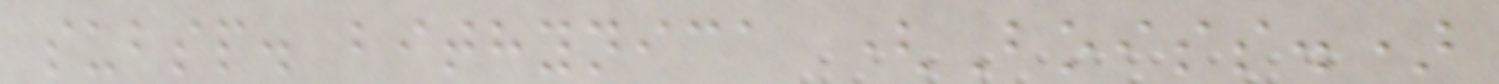subsp. bithynica (Boiss.)
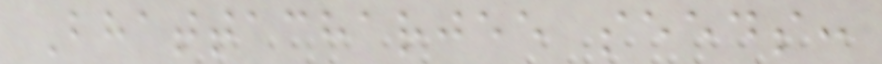Bhattacharjee seeds:
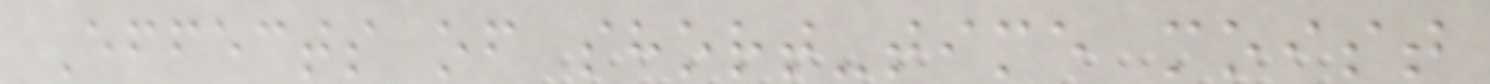Effects of short-time moist
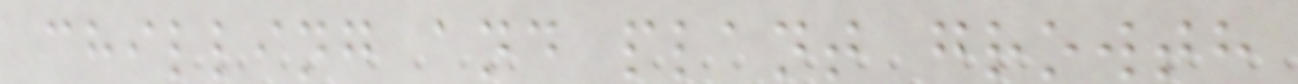chilling and plant growth
